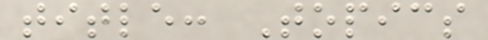title: Topics
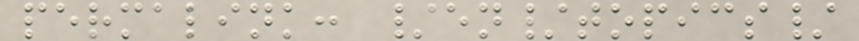permalink: /en/topics/
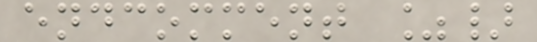endcomment %}
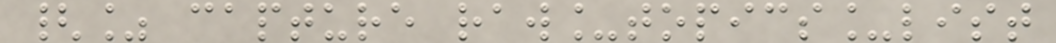{% capture raw_topics_list
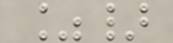%}
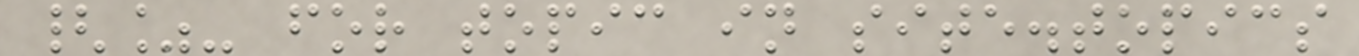{%- for topic in site.topics
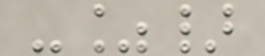-%}
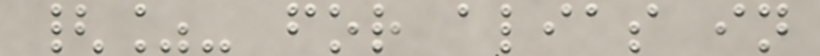{%- for alias in
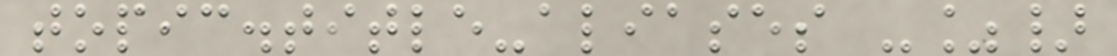topic.title-aliases -%}
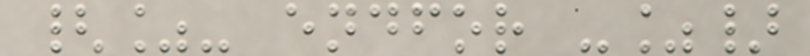{%- endfor -%}
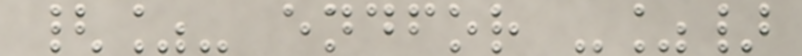{%- endfor -%}
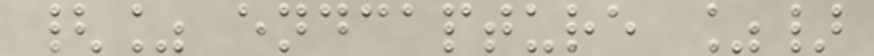{% endcapture %}
